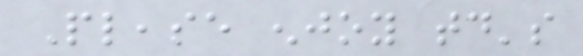Please enjoy today's
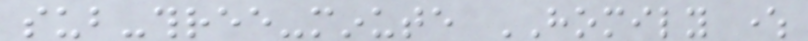sub-three-minute HOMILY where
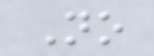No
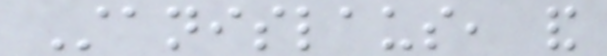Stanislaus, and
